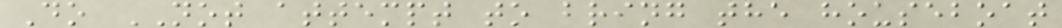Do NOT attempt to bring the houseboat
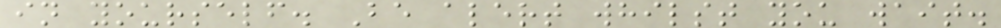in yourself. Be alert whilst you wait.
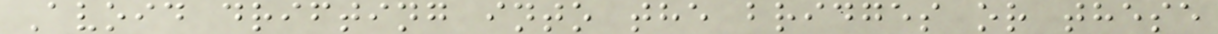Avoid drifting into the bridges or these
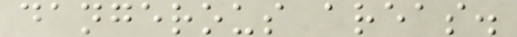dangerous areas.
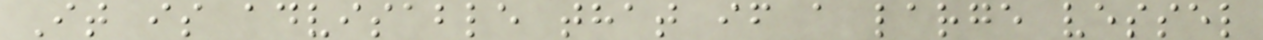It is advisable that if a large vessel
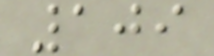109
